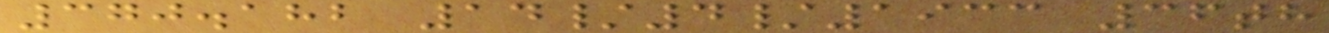370.182 14/4/1933 36th
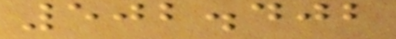502.402
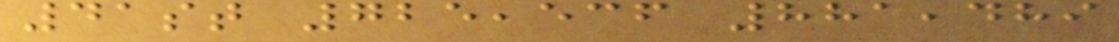41st 725,536 881,489
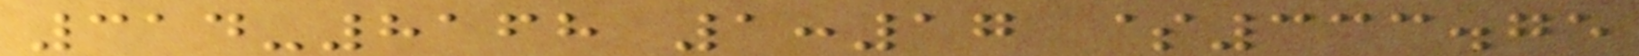314-8168 1:17 $333.75
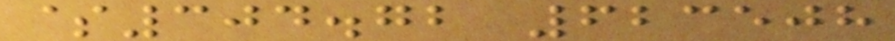$304.72 623508
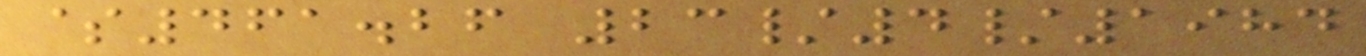$461.26 23/4/1984
